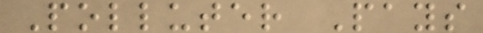Polluter Pays
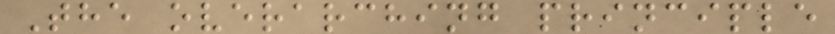The overarching principle
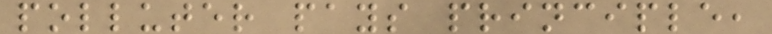polluter pays principle,
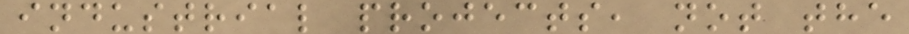industrial projects, not the
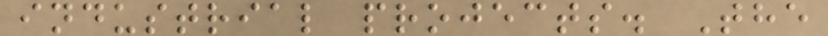industrial projects. The
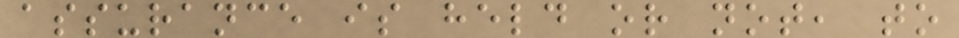assurance is held or not, to
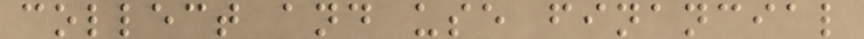collect and use financial
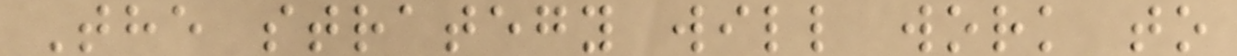The strategy will work to
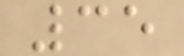35
